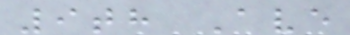9th Ave
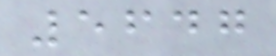5647
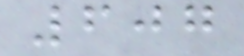607
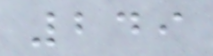249
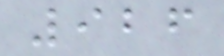926
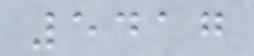5417
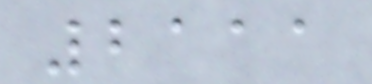2111
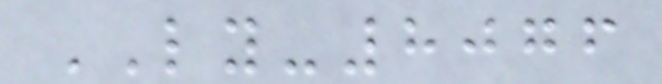LY-8076
